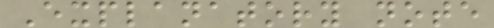Explanatory note
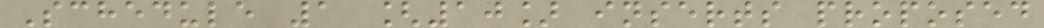Schedule 1 [10] inserts proposed
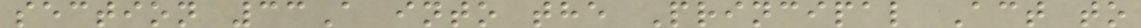section 33A into the Principal Act to
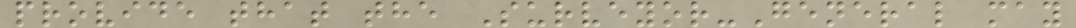provide that the Surveyor-General may
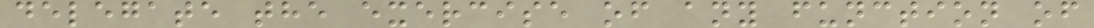delegate the exercise of any function of
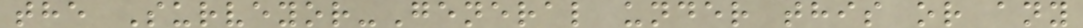the Surveyor-General under this or any
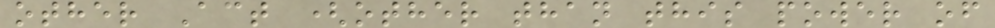other Act (other than this power of
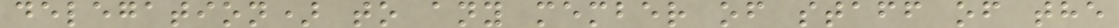delegation) to any member of staff of the
